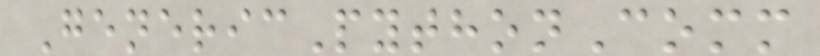GenericPythonComm
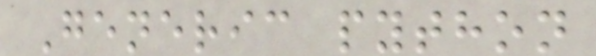Generic python
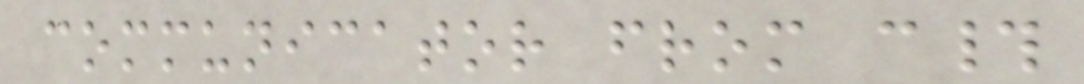communicator from c#
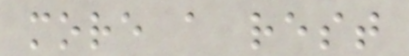more a rest
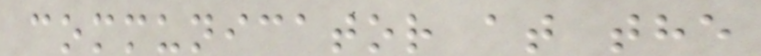communicator at the
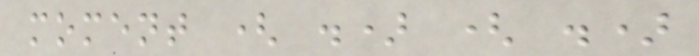moment ( .) ( .)
